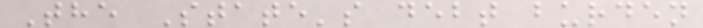The State's debt burden
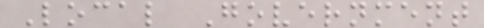Local Government
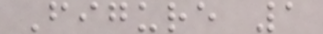Figure 1
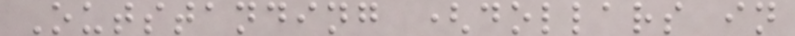Outstanding (dollars in
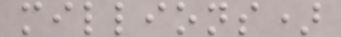millions)
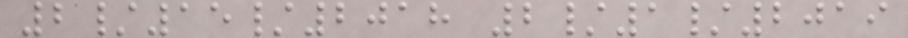2/15/2018 2/1/2019
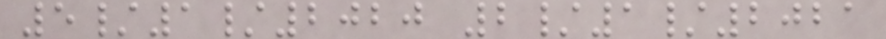5/1/2020 2/1/2021
